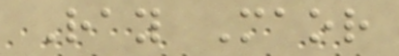Ray Maor
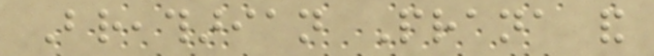Breatharian Prana and
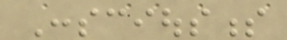Consciousness
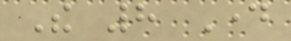The 8 Day
